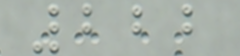222
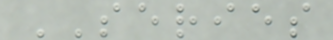SERIES
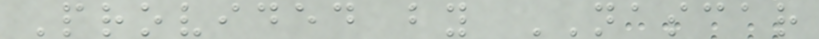Provided by NASCAR
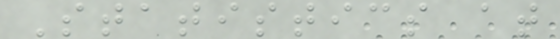Statistics at
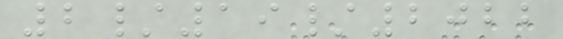2/19/2022
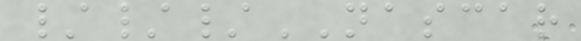///NASCAR
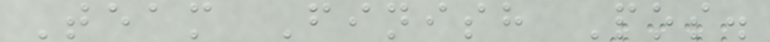Team Finish Pos.
